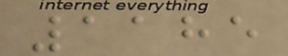1185
